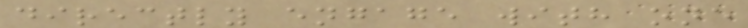directly engage with one
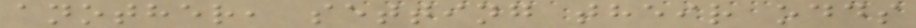another, setting their odds
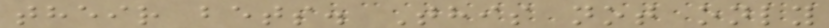their bets. This not only
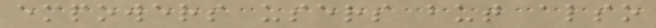empowers users but also
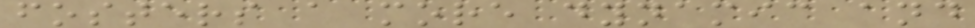fosters a more dynamic and
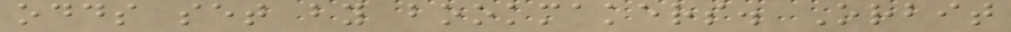odds set by bookmakers. Orbit
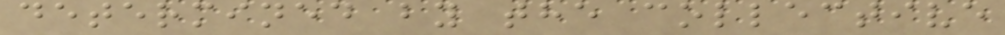determined by the collective
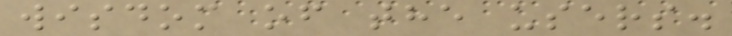wisdom of the users.
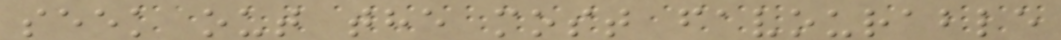seek out the most favourable
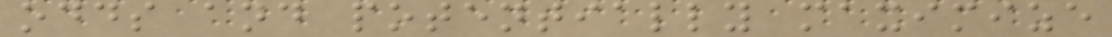odds and potentially maximize
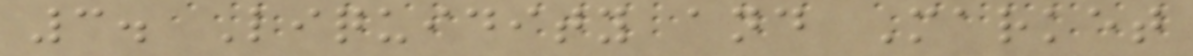3. Liquidity and Market
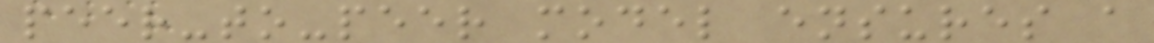peer-to-peer model ensures a
